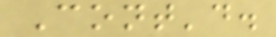Cont'd.
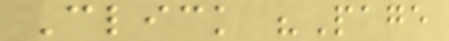Click "Page
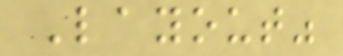Layout"
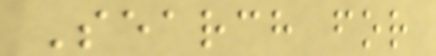Search for
